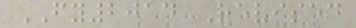FY2014 Revised
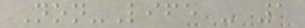Non-Life - 1
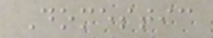Domestic
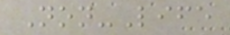Non-Life
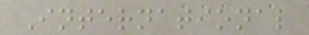International
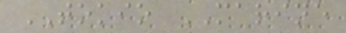TOKIO MARINE
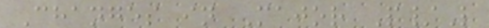Changes in Major P/L
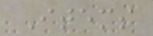Items
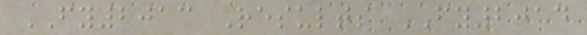FY2013 Results FY2014
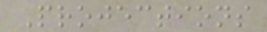Projections
